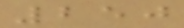250
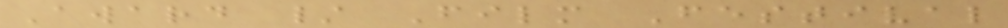Award / Film Festival
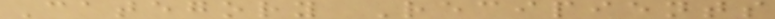Category Recipients
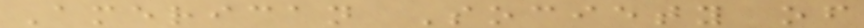American Society of
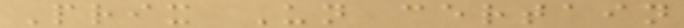Prix Un certain
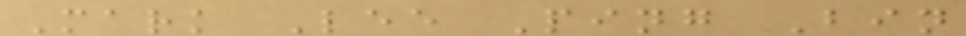Mark Lee Ping Bin
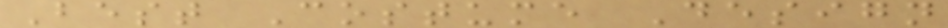Best Costume Design
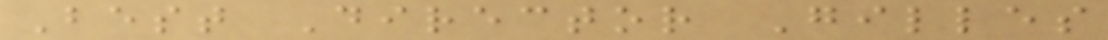Best Director Gilles
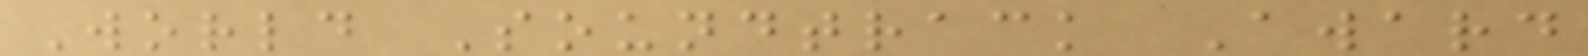World Soundtrack Award
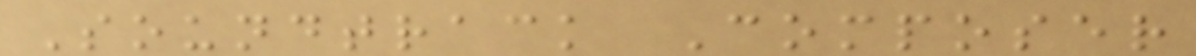Soundtrack Composer
